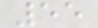55
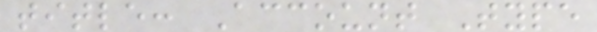title: Account Type
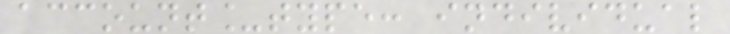account_type: individual
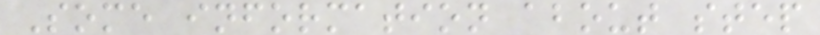Some information about step
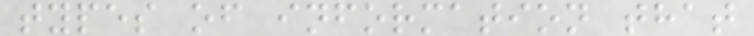types of information that
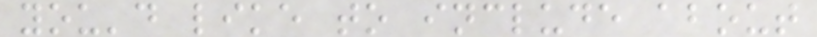you'd like to include about
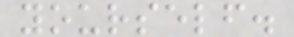yourself.
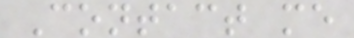Contact me
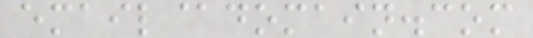email@domain.com
